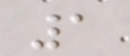1
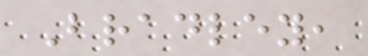Bradley,
